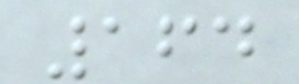164
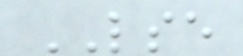LSE
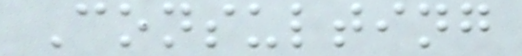Consulting
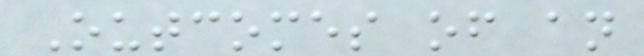Outcomes of an
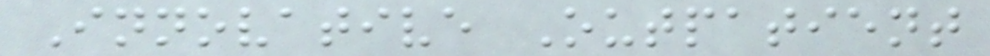Innovative Outpatient
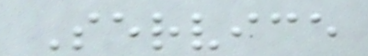Service
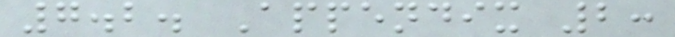7.2. Appendix 2:
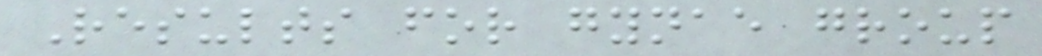Results for gynae group
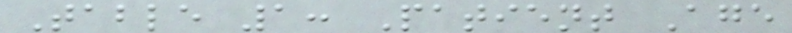Table 1: Patient Age
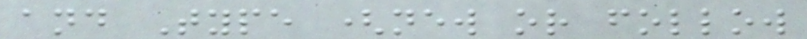and Type (new or follow
